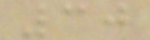30
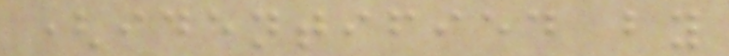(identified by
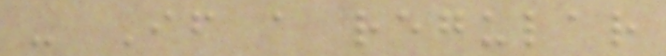- If a regular
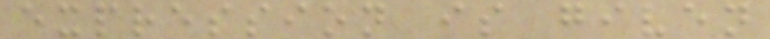expression is given
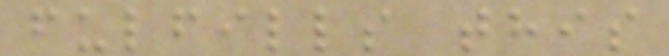fulfills this
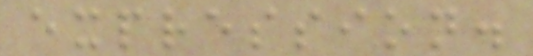expression.
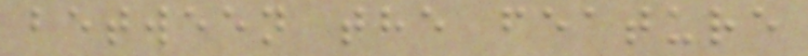between the feature
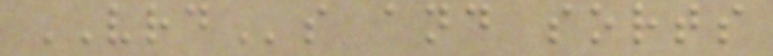VRDs and sorts
